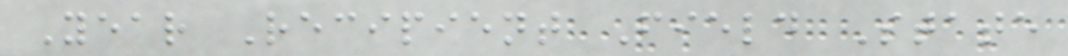Year Recipient Field State
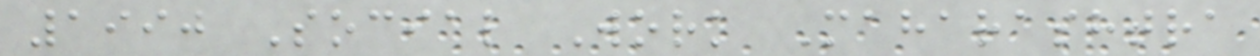1990 Social Work Maharashtra
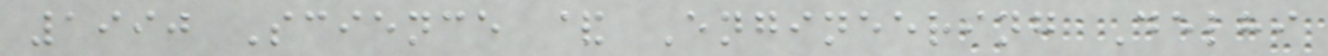1990 Science & Engineering Delhi
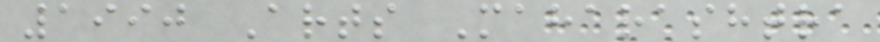1990 Arts Maharashtra
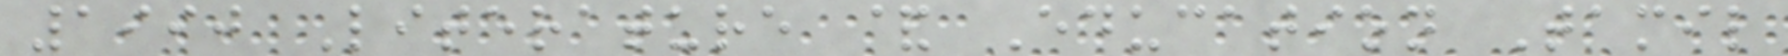1990 Literature & Education Tamil
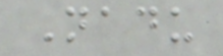Nadu
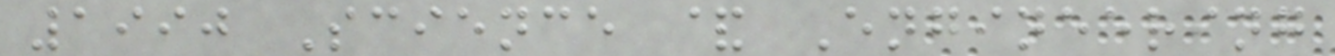1990 Science & Engineering
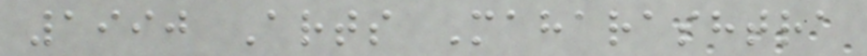1990 Arts Maharashtra
